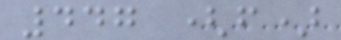447 (f)
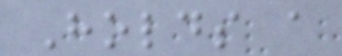Holds a
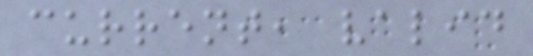current, valid
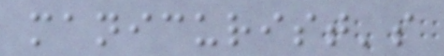manicurist's
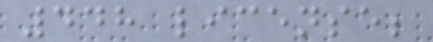448 license;
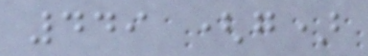449 (g)
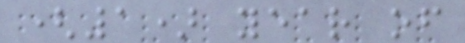(1) year of
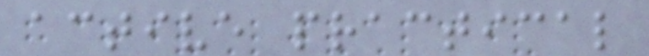active practical
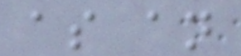as an
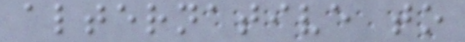alternative to
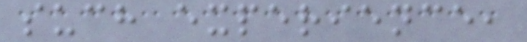such experience,
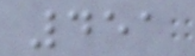451
